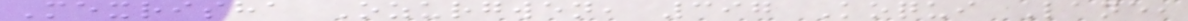Mexrisha Ozurgwen, 397 Koqui Lane,
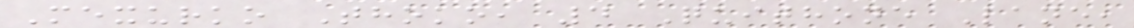Mexurko Thoko, 4 Quithone Lane,
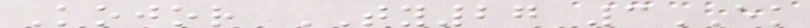Kojor TY27 3EK
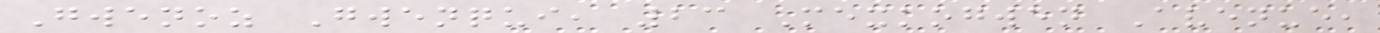Gwenoz Gwenqui, 23 Mexkogwen Avenue,
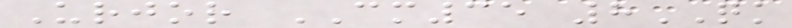Urjor CM35 8QK
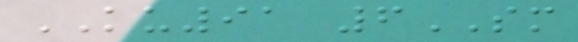KU91 6SM
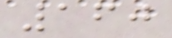160
